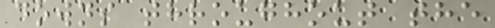downs throughout the
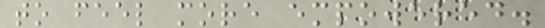to feel more empowered.
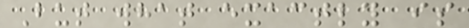But what exactly is
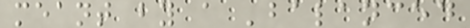meant by a 'balanced
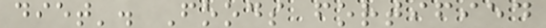diet'. Foods fortified
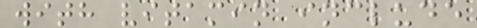with vitamin include
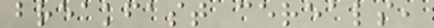breakfast cereals,
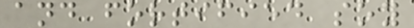and fortified soy
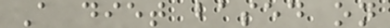A diet based on
